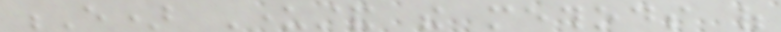E) Understand the methods of
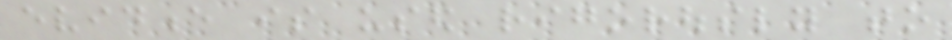evidence is used rigorously to
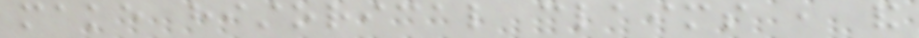make historical claims , and
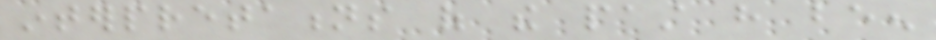interpretations of the past have been
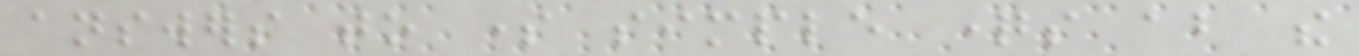answers to some simple questions about the
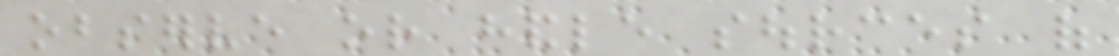observe or handle sources of
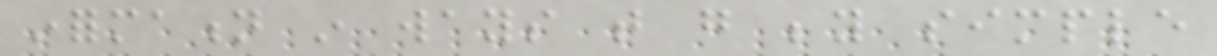information in ways that go beyond simple
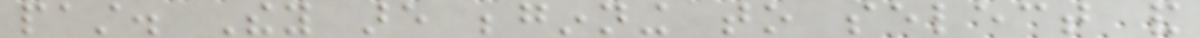past. They are beginning to select and
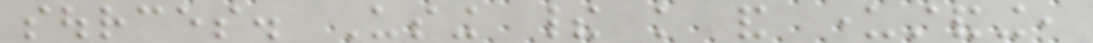sources. Using their knowledge and understanding,
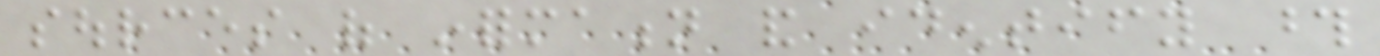sources of information and identify those
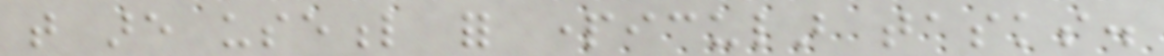that are useful for particular tasks.
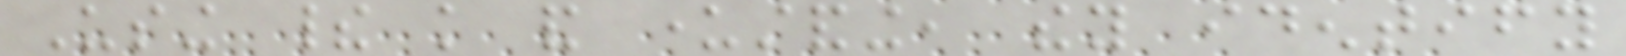Using their knowledge and understanding, they identify
